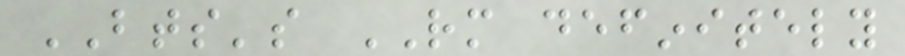BTS's RM definitely
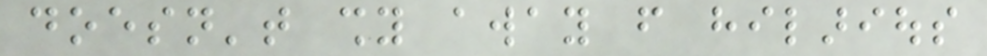doesn't shy away from hilarious
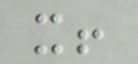it!
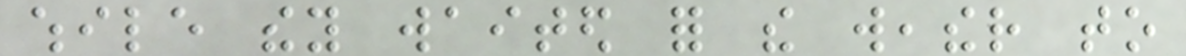while they waited for the weather to
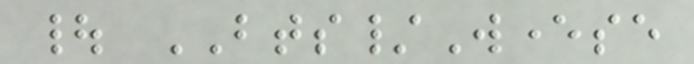| BTS/Weverse
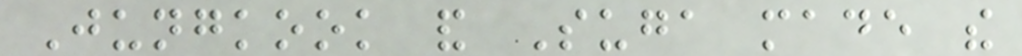Jungkook and Suga made the
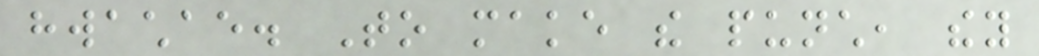hwachae. To make the punch, they
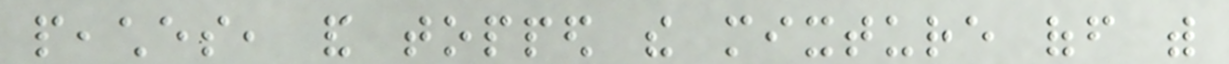peaches, and topped the mixture off with
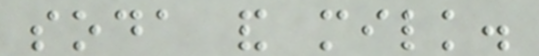soda and milk.
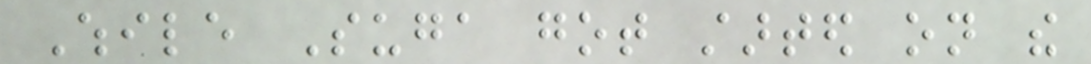While Suga got started on the
